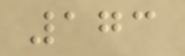173
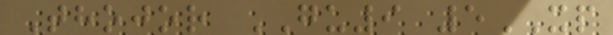Thojor GU9 5XP
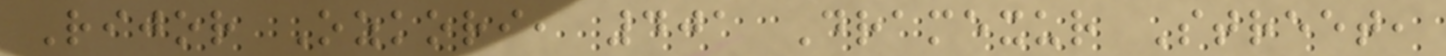Rijor Ozkori, 401 Dramexur Street,
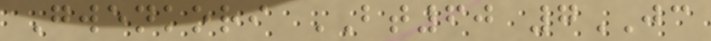Gwenkori BT60 7JC
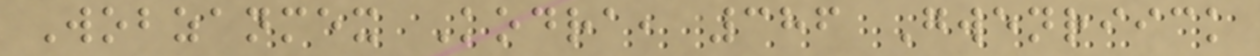Wobzanmex Kodra, 386 Gwenriick
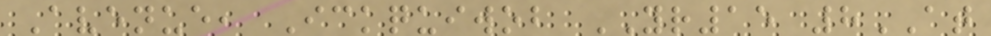Avenue, Ickquiwob YR15 8AT
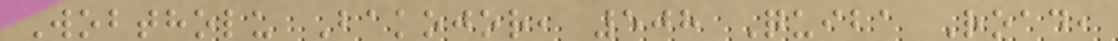Wobtholu Bakojor, 508 Quiba Road,
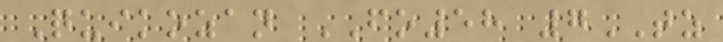Quikozan FO58 7TZ
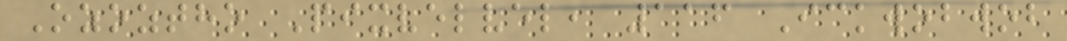Ozoztho Pixvelvel, 116 Ickwobwob
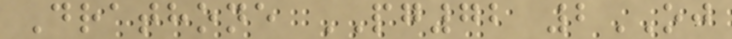Drathone PG72 2OJ
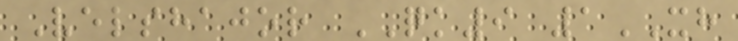Velshajor QK9 1XH
